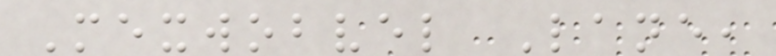Mexwobvel Lane,
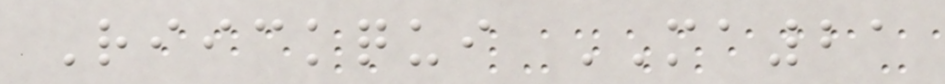Riickqui MA21
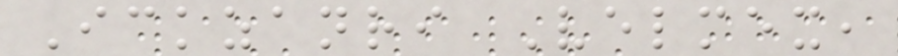Ickzanri Velmex,
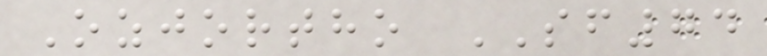Ozjortho SF74
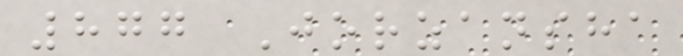877 Jorzansha
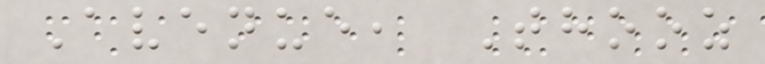Avenue, Thooz
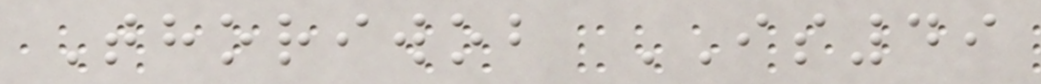Thoriwob IS49
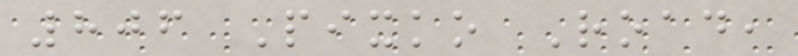806 Pixko Road,
